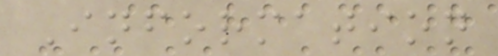Information
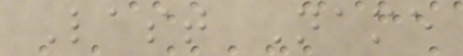Last Name
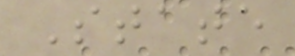State
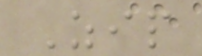Zip
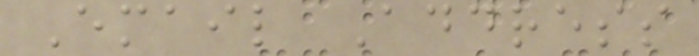Email Address
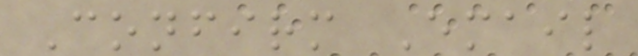Confirm Email
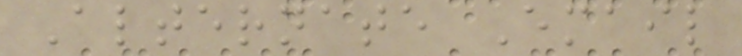Alternate Email
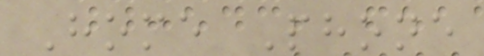Home Phone
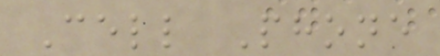Cell Phone
